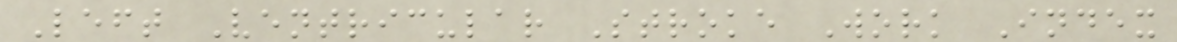Left Ventricular Stroke Work Index
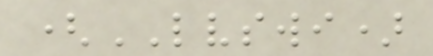(LVSWI)
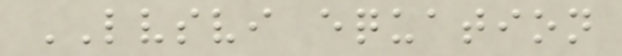LVSVI equation
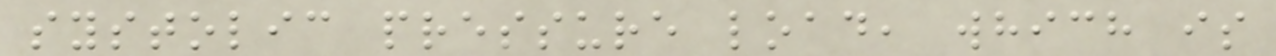systolic pressure load, which is
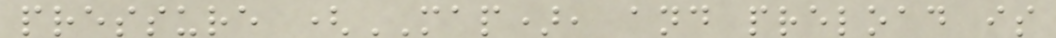pressure (MAP), and preload is
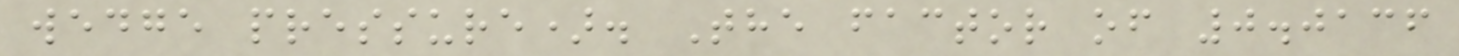wedge pressure). The factor of 0.0136
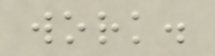work.
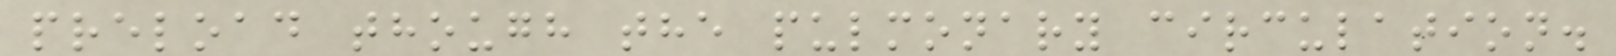preload though the pulmonary circulation.
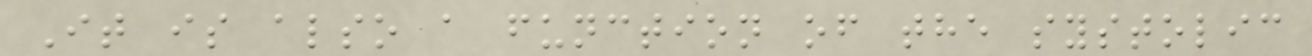It is also a function of the systolic
